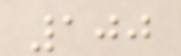100
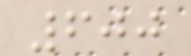600
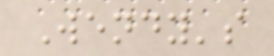Wendy's
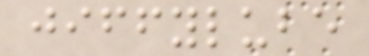jiffylube
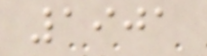1901
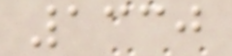1330
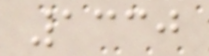1330
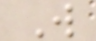W
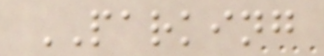PARKING
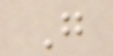G
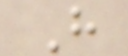H
